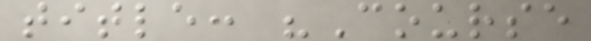title: "Course
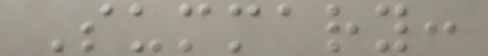Summary:
